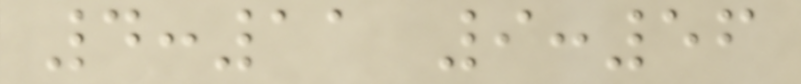4:11 9:56
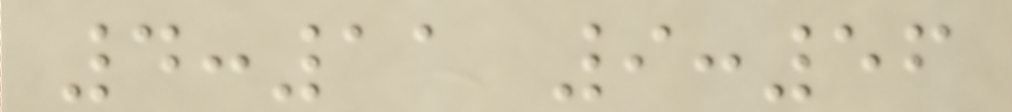4:11 9:56
